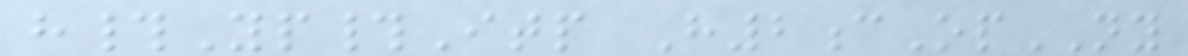h#Yp#Itp H2cOpNY
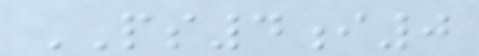PS4i0
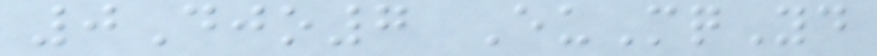0Djo7 EuMqYd
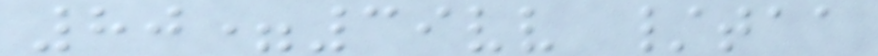80=39vv /taa
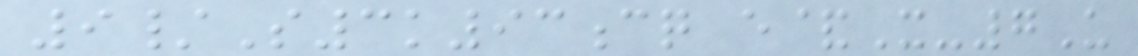9/S3k93cq e&X-7U
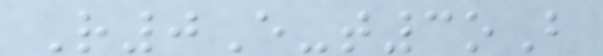R0E-t3oB
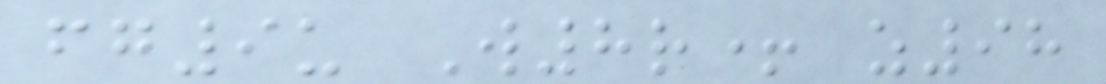fg9u W8r+ z98
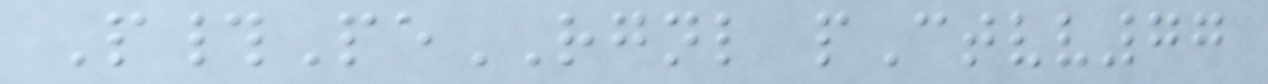P#PeRGNL pCtvv77
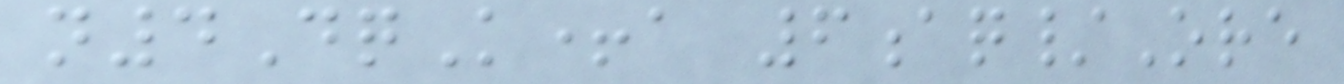n4DqK+a 6aq/Ore
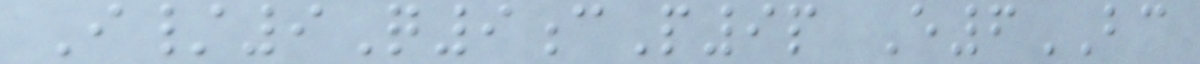I/9Q9cP9p E6BC
